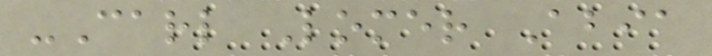-Carl Lomer Abia
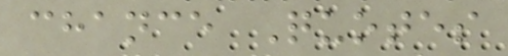chance Quotes
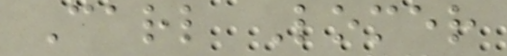Carl Lomer
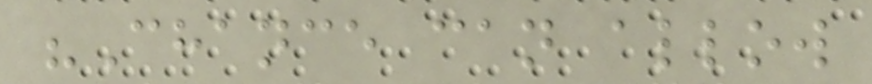"Chance can allow
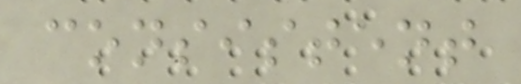consistent
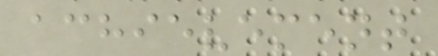achievement
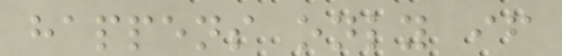happens only if
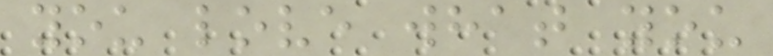you love what you
